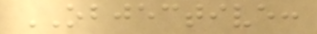OBJECTIVE:
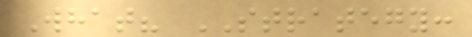What? STRATEGY:
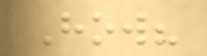How?
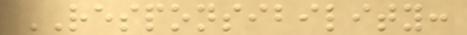RESPONSIBILITY:
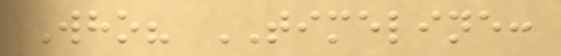Who? TIMELINE:
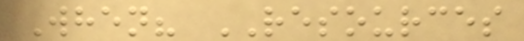When? RESOURCES
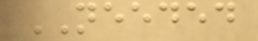NEEDED
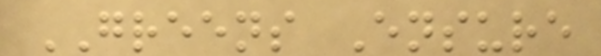GREENS Ensure
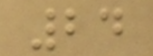24
